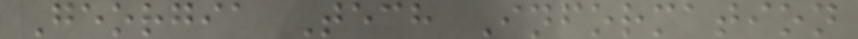Georgia Tech Information
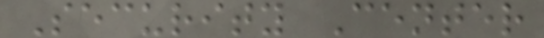Security Center
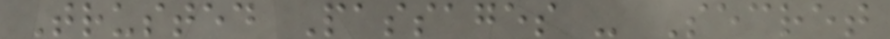Trusted Passages - Secret
